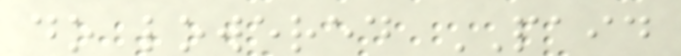do lowered PAID
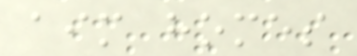aim homes
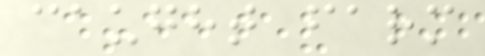caught farm
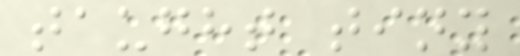taught tiny
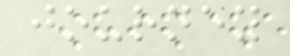journey
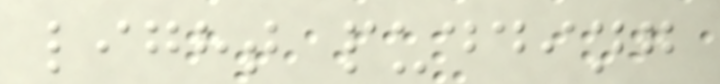light pudding
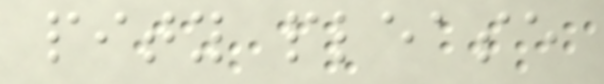pity please
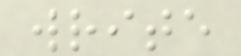write
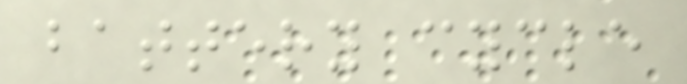battery cycle
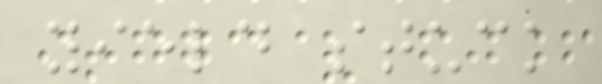yield stuck
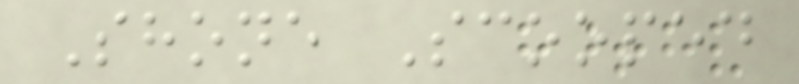Shone Scooped
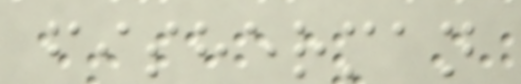fisherman
